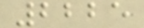2225
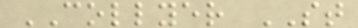COLLYER ST
